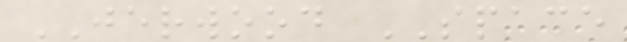JERWOOD SPACE
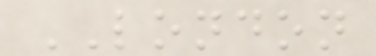LONDON
